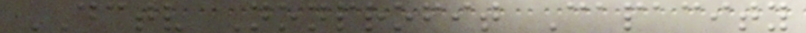DCTV Nonprofit Capacity
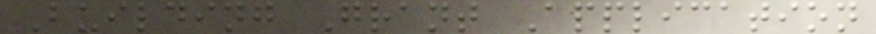Building Grant Application
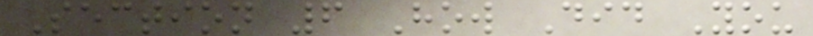Section 6 How Did You
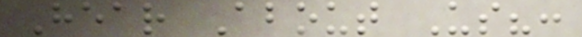Hear About Us?:
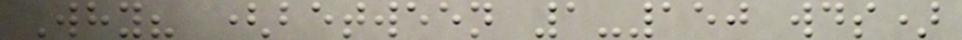Why? (between 1-150 wds)
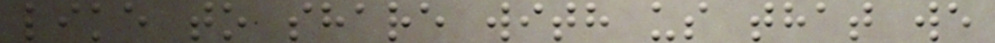like to share with us that we
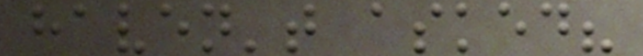haven't asked?
